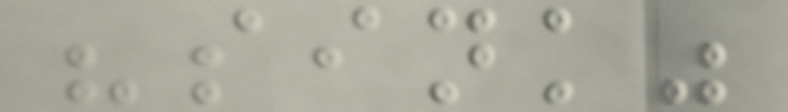"sink"
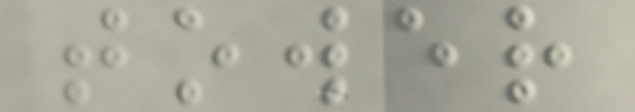tower
